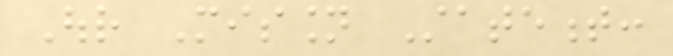Our Mission Statement:
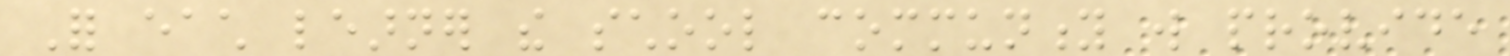For each learner the school community will provide
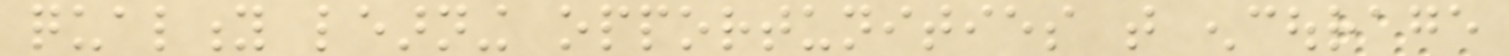quality learning opportunities that encourage
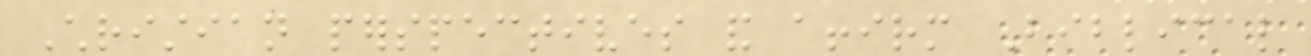Christian perspectives and affirm Biblical
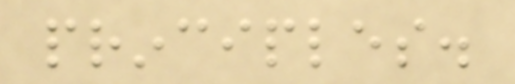principles.
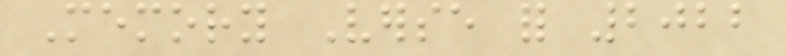Memory Verse for 2022
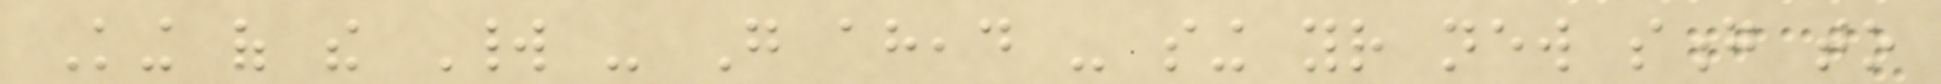King of the World - Go ahead - sing your new song to
